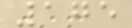175
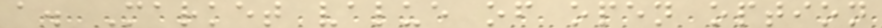a. Market value of open option
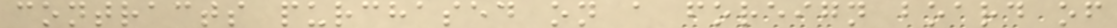contracts purchased on a foreign board of
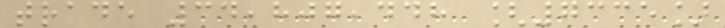trade 34,807,448 [7335]
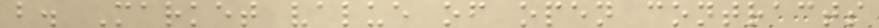b. Market value of open contracts
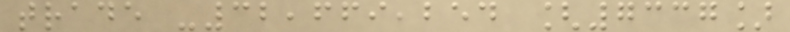trade -32,669,254 [7337]
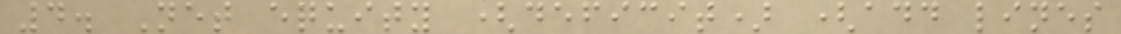4. Net equity (deficit) (add lines
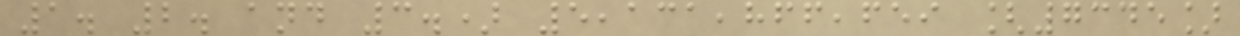1. 2. and 3.) 5,131,866,659 [7345]
